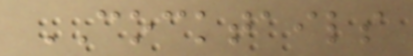COCKTAILS
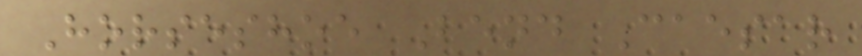Horseshoe Bend Caesar
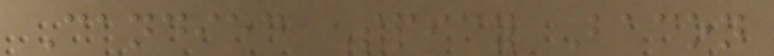Candied Spicy Bacon
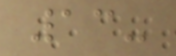13-
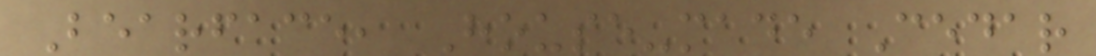Bearface, House-made Cedar
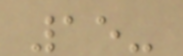15-
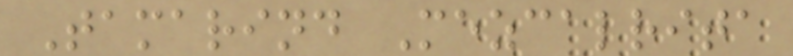Tamarind Mezcalrita
